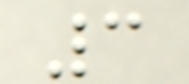3
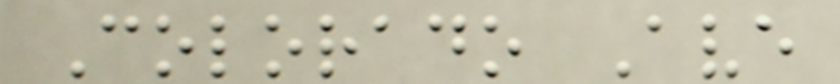Colorado Ave
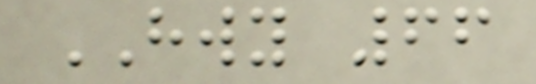HWY 66
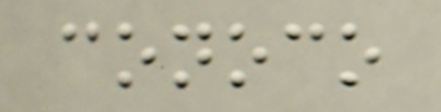conoco
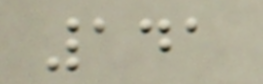141
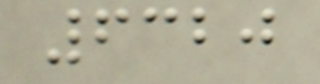6320
